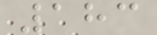183
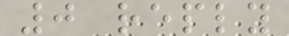0 reply
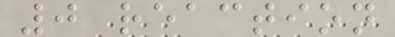0 reaction
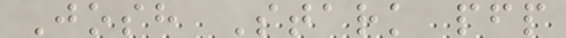Josh Stark pfp
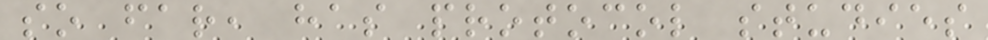so far, has protocol studies
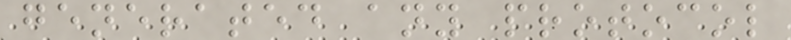generated any protocol
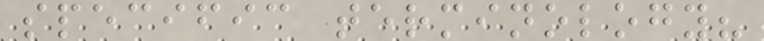specific terminology?
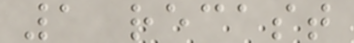1 recast
